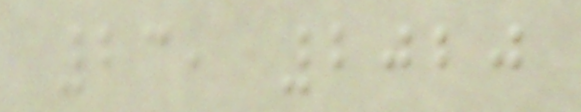23, 2020
